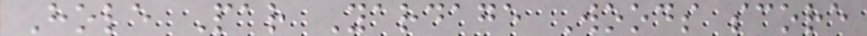Hole Par Yardage Woods score
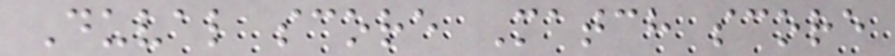Duval score Match score
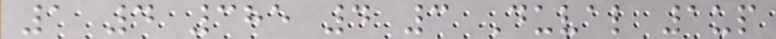1 4 385 4 3 Duval 1up
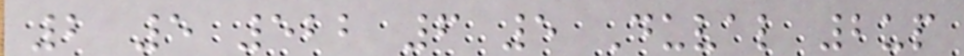2 5 522 6 5 Duval 2up
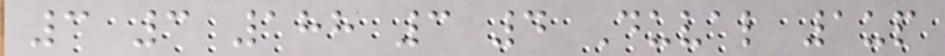3 3 188 3 4 Duval 1up
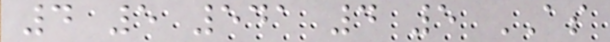4 5 541 4 5 AS
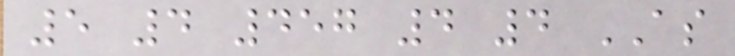5 4 457 4 4 AS
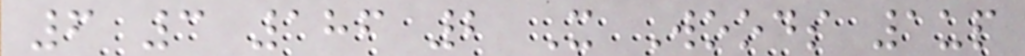6 3 186 2 X Woods 1up
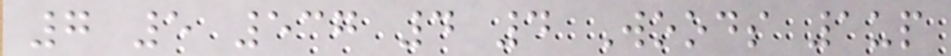7 5 537 4 4 Woods 1up
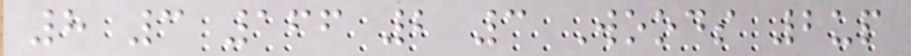8 3 166 2 3 Woods 2up
